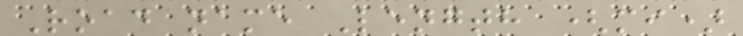Road name Length (mi)
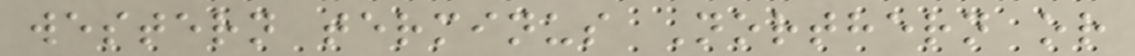western terminus Northern or
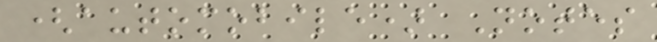(automobile) Notes
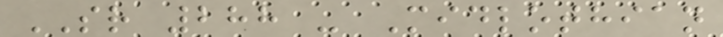SR 288 - Midlothian
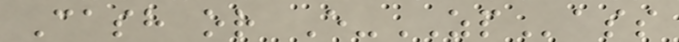Cash or E-ZPass
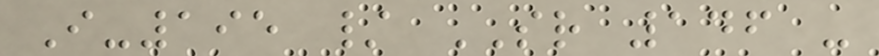I-195 / SR 146 -
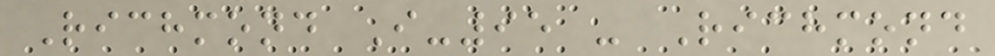Richmond I-95 - Richmond
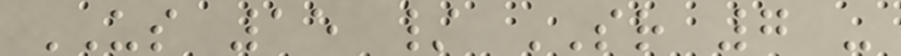US 15 / SR 7 -
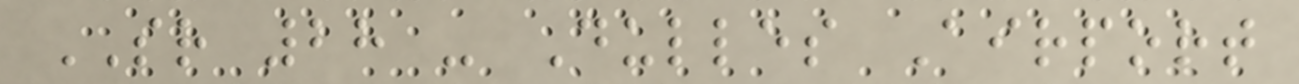SR 28 - Dulles Airport
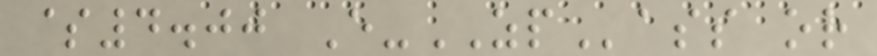$4.00 E-ZPass or
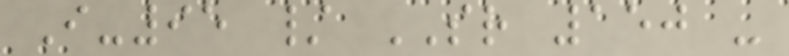I-95 / SR 150 -
